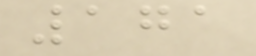171
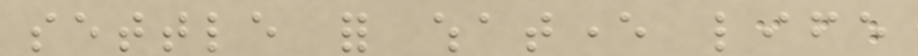settle for whatever life
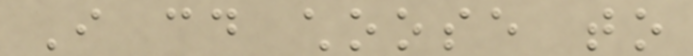I could choose to
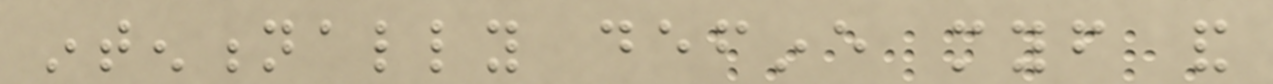intentionally define myself and
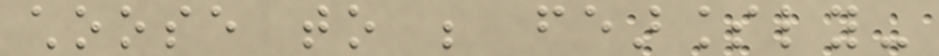choose to be fearlessly-
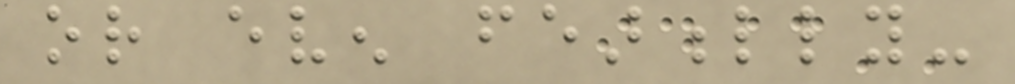or even fearfully-
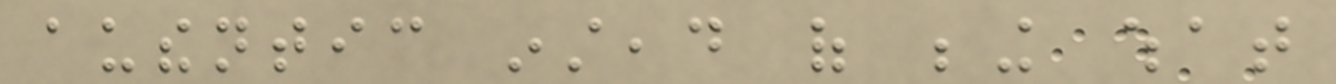authentic instead of being what
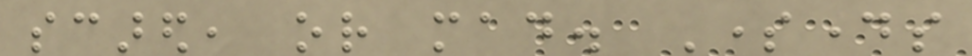scared, or mad. Somedays
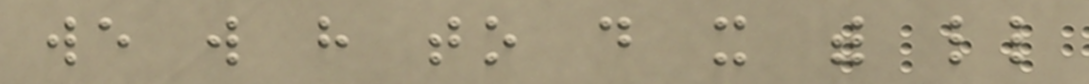we will have to do it with little
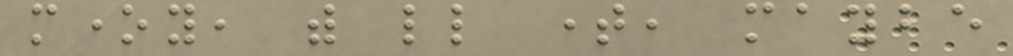money, with little time, maybe
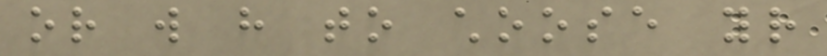or will have to choose your
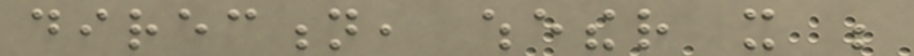direction, whether it be
